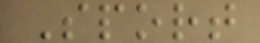Sport
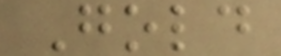Gold
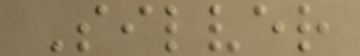Silver
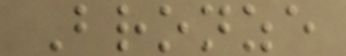Bronze
